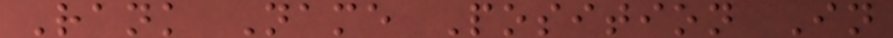Rank Name Position In
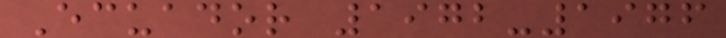Ecuador 1972-1976
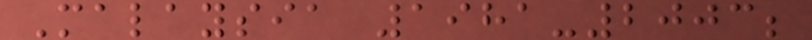Malaysia 1981-2003;
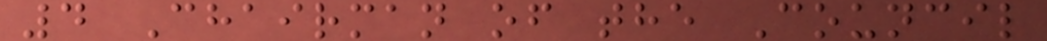4 Chairman of the Council
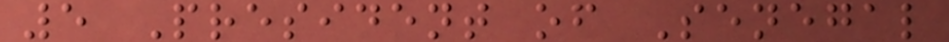5 President of Senegal
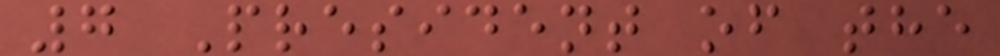7 President of the
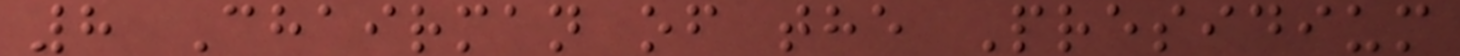8 Chairman of the Presidium
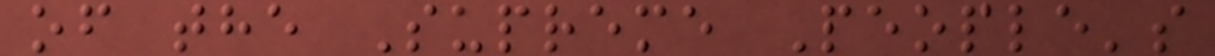of the Supreme People's
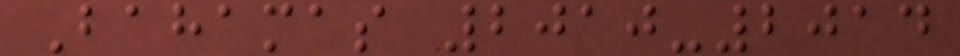Bahamas 2010-2014
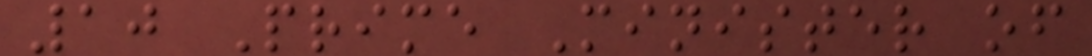10 Prime Minister of
